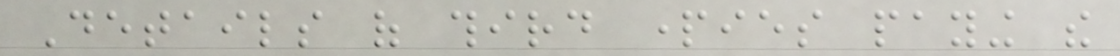Details of third parties paying the
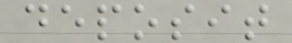deposit
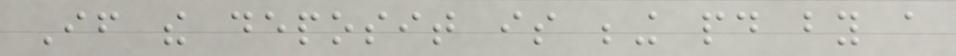If the deposit is being paid by a
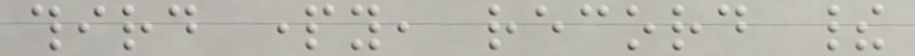third party, record their
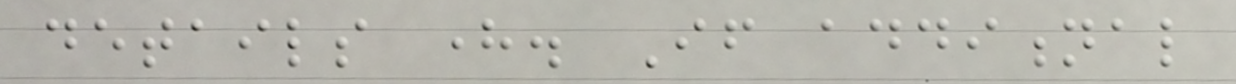details here. If additional
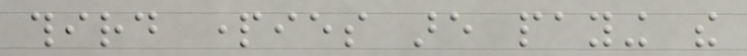third parties are paying the
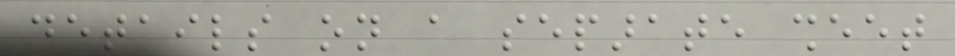details on a separate sheet
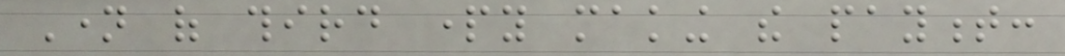Name of third party making the payment:
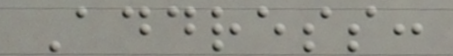Address:
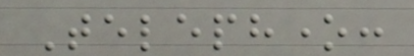Telephone:
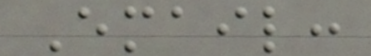Email:
